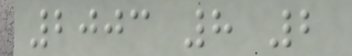2003 8 2
